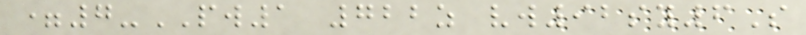=7-PW1 722z vw92sy6S
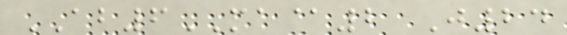AB6MA@2 J24
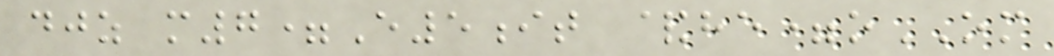djz m7=E5it &he=oOM
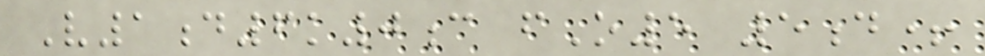V1d6k0c fO5 5d+
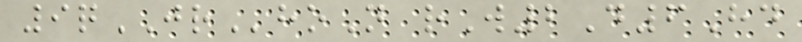9qJRhoN rW2D6Hd
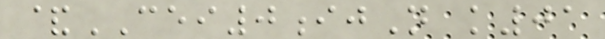&CEI0ijN k01
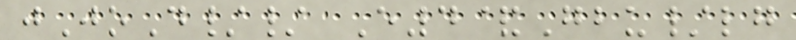jJoD// E4&Gbu/lg
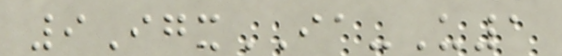9IgxIA-U1
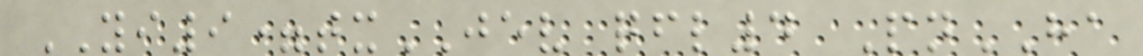YI9=txJEV qfl4 PnHA
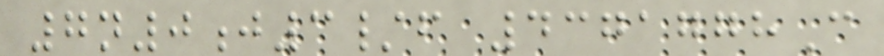7n0j3/f 4371778C
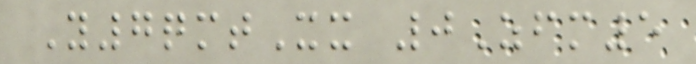Y7qmtXx 0Zfm5
